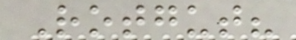Rotgut?
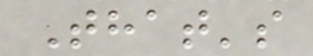That's
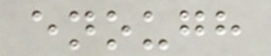enough
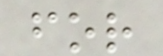for
